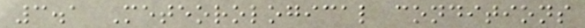3.1 Meteorological conditions
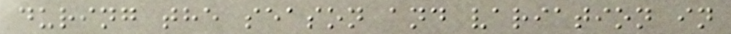during the season and variation in
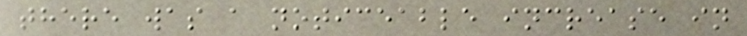there was a noticeable increase in
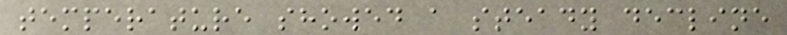temperature showed a steady decline
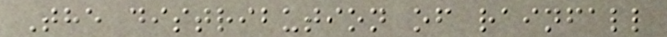The distribution of rainfall
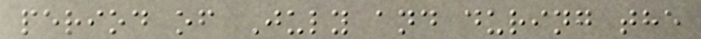period of July and during the
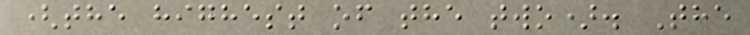(the highest of the two). The
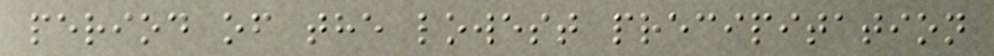period of the lowest precipitation
